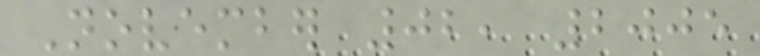November 02, 2005
